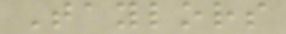Taylors
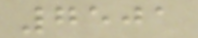7501
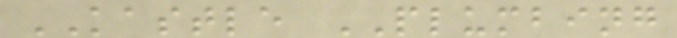KASTLE PLUMBING
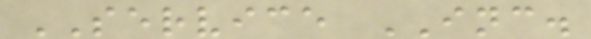SERVICE INC.
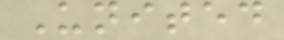United
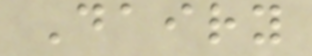Dairy
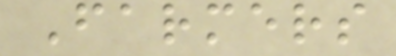Farmers
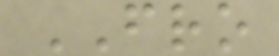FRO
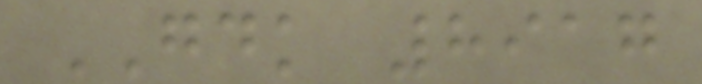GDK 8917
